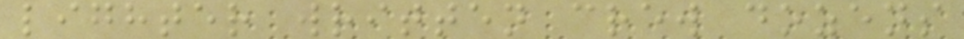lighter written crew dozens
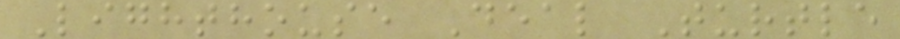Lighthouse Deal Turtle
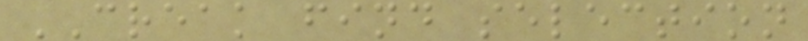CREAK find selection
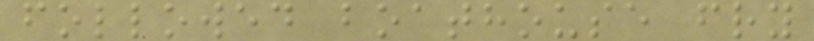followed boathouse fry
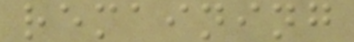remaining
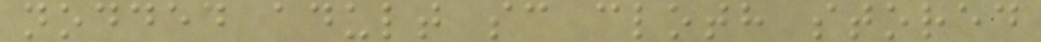nodded adult sc cloth stored
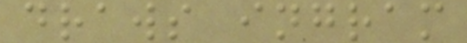draws ingram
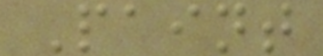Paint
